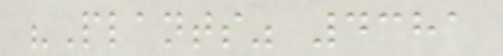"Plants" 4381
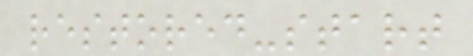restored-start
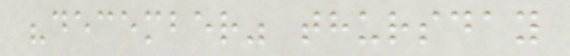"december" thursday
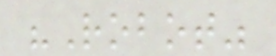"Robot"
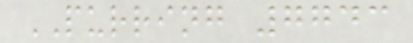PURRING 7743
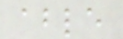able
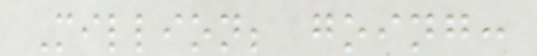Million; going:
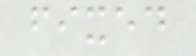fixed
